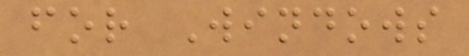for Windows
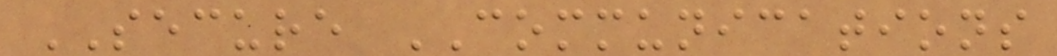SECURE COMMUNICATIONS
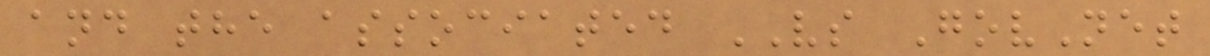and the associated VS GovNet
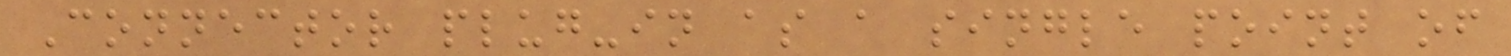Connector plug-in as a single point of
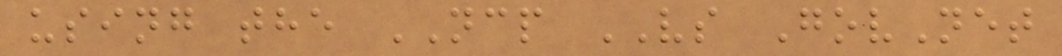using the NCP VS GovNet
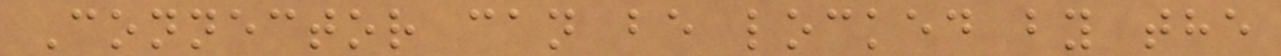Connector can be locked by the
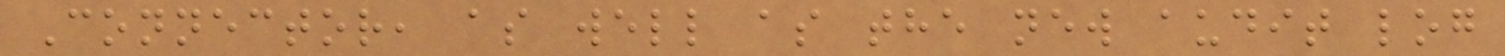Connector, as well as the new audit log
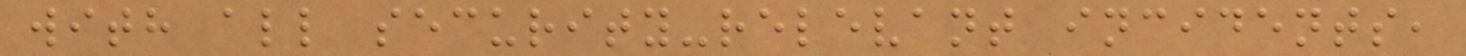with all security-relevant incidents,
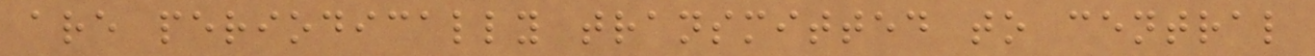are periodically transmitted to central
